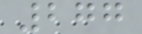277
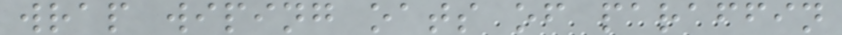wrap wiping oats of paraffin
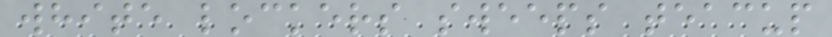white lockers sweeps teacup
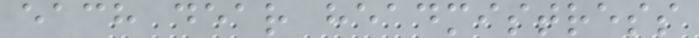each dear headmistress
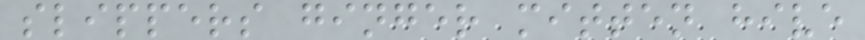slippers ginger mitten hive
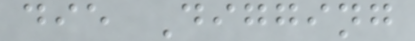die Digging
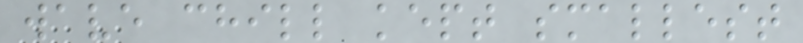wave chill kept smallest
